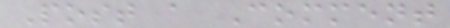Post a Comment
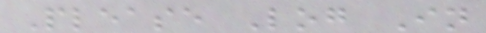Please Log In
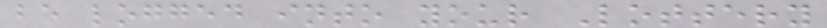be logged into your Lottery
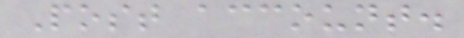Post account.
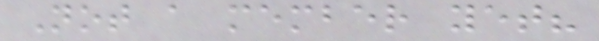Not a member yet?
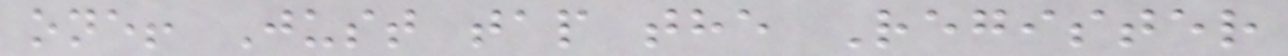one! Just tap the Register
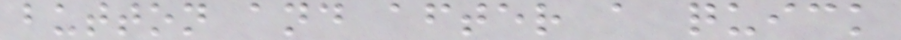button and after a quick
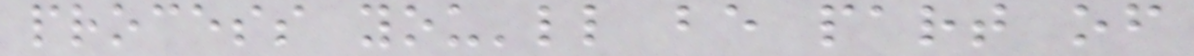process you'll be part of
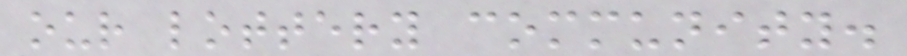our lottery community.
